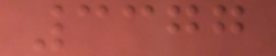3377
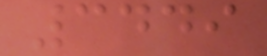3449
